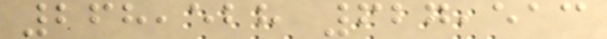268,528 627,513
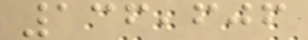136,606
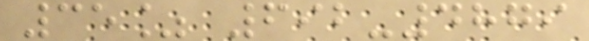35% 692-4879
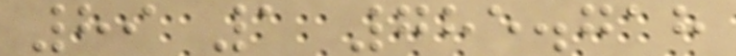89 1 785.718
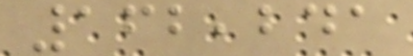162,241
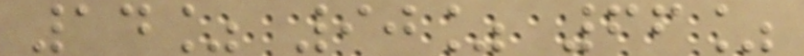14% 90% 66%
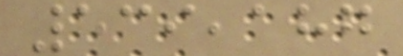539,187
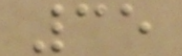35
